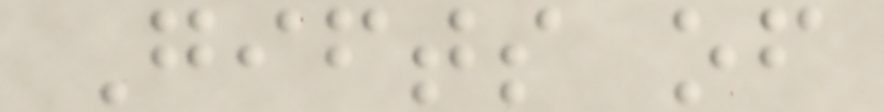Gifts of
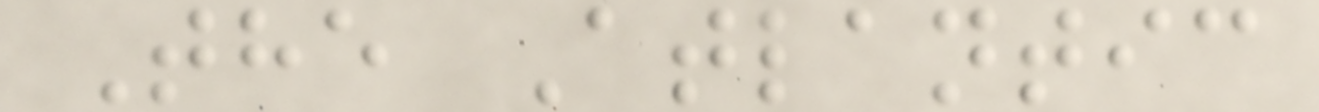The Atlantic
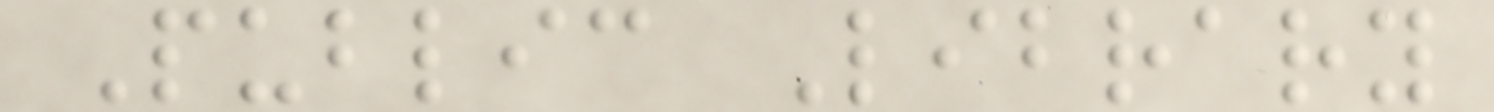Public Library
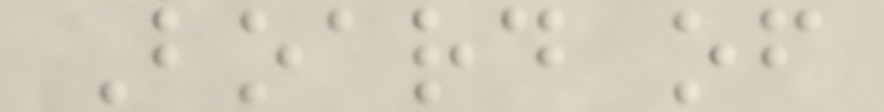Board of
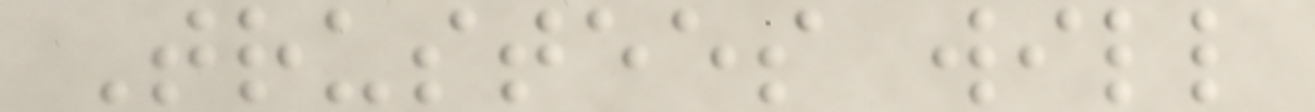Trustees will
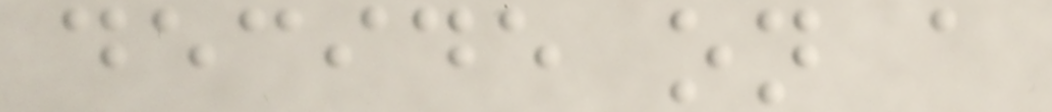decide on a
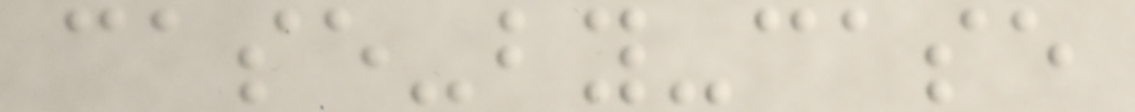case-by-case
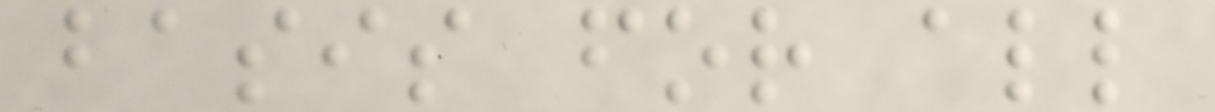basis for all
